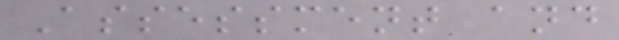Assessment and
